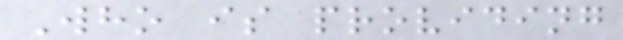Who is providing
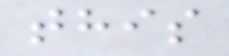this
